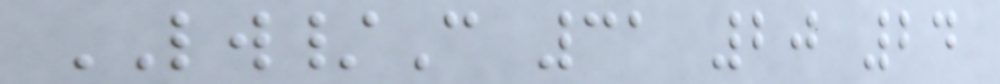LW/C 31 20 24
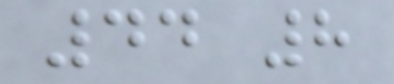44 8
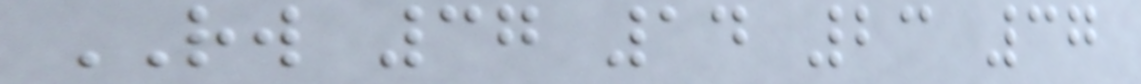RW 37 14 23 37
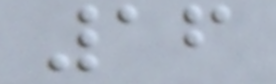16
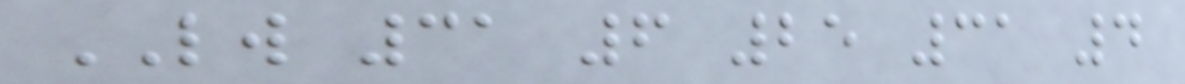LW 31 6 25 31 4
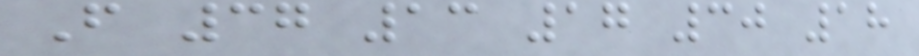F 37 13 17 30 18
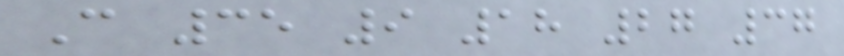C 35 9 18 27 37
